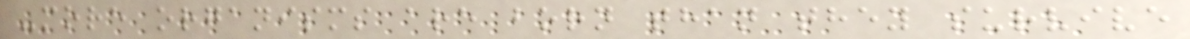-more organisms are born than they survive
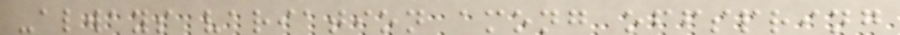-always variation among offspring
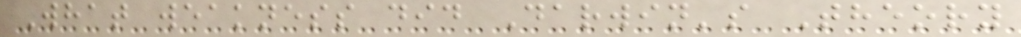What weakness did Darwin's Theory
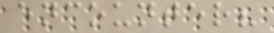encounter?
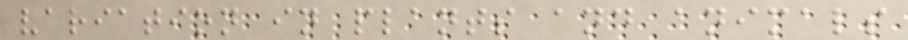variation in plants and animals
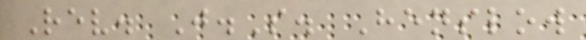Rev. J.S. Henslow
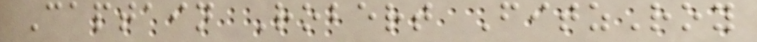Captain Robert FitzRoy
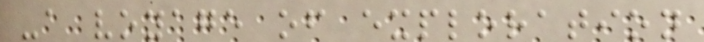-a voyage of exploration
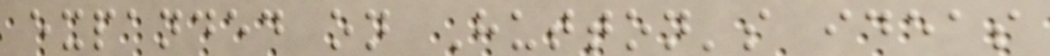expanded on Hutton's ideas
